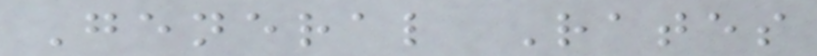General Rates
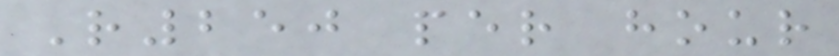R250 per hour
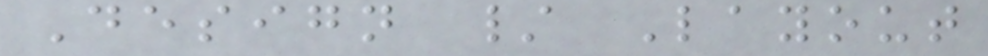Design / Layout
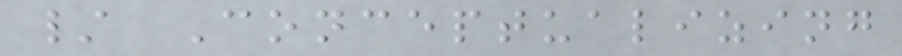/ Conceptualizing
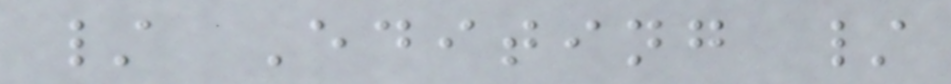/ Editing /
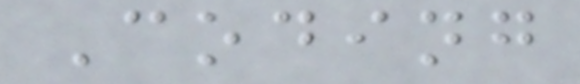Coding
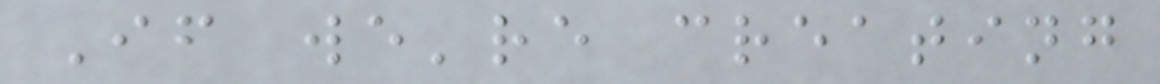If we're creating
